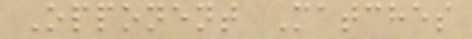Opponent Matches
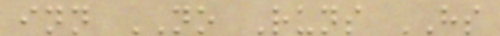inn NO Runs HS
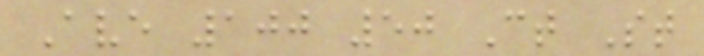Ave 100 50 Ct St
